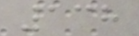138
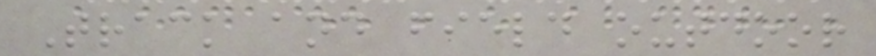Track and field outdoor
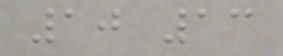10 13
